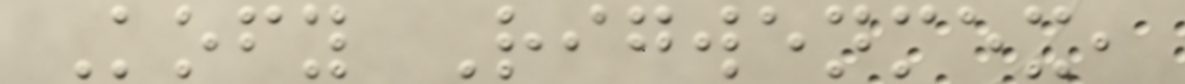Kofy Rigwenmex,
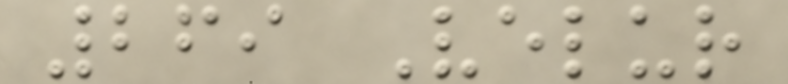269 Velur
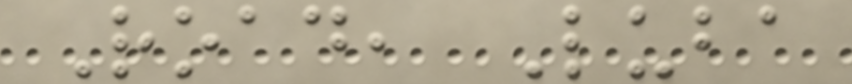Road, Luba
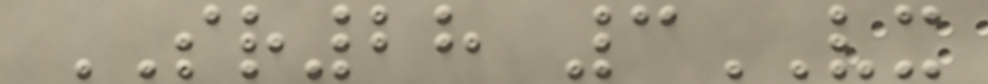SR28 3VX
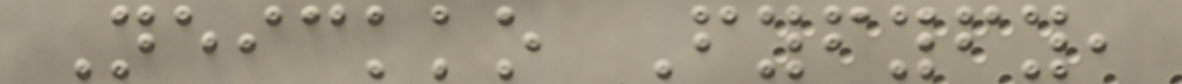Neickko Fyfyfy,
